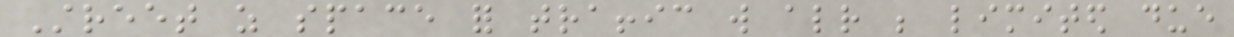Street as space for traffic will already be limited due
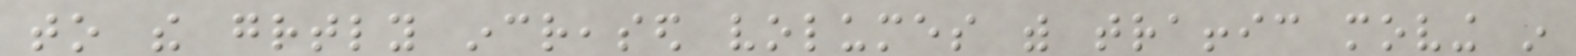to the greatly increased volumes with traffic moving in
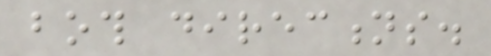both directions.
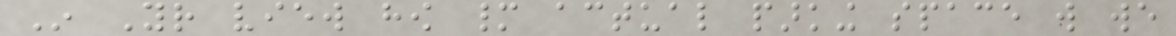In Your view how many actual parking space will we
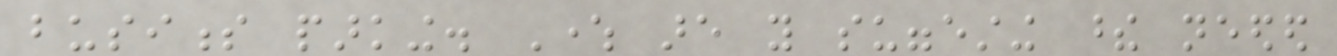business parking. Where are you suggesting these needed
